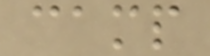camp
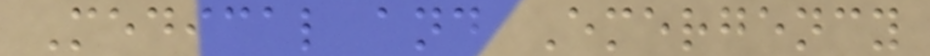Medical and Emergency
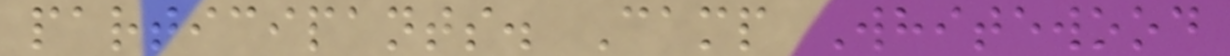participants. Camp Whitewood
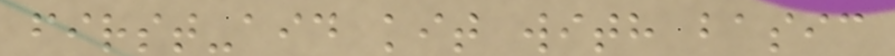first-aid kit with basic
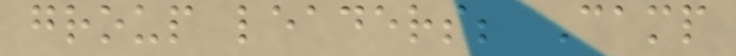group leaders; Camp
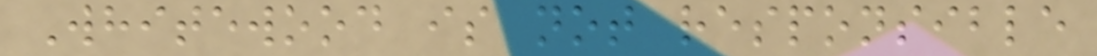Whitewood is not responsible
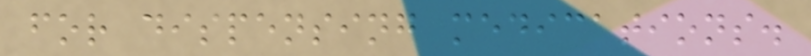for dispensing medications.
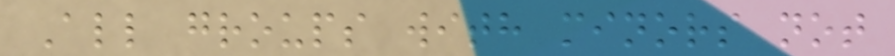All groups with minors not
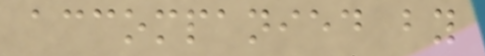accompanied by
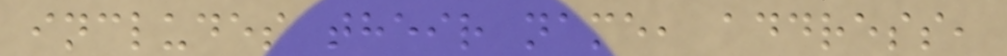includes their name, address,
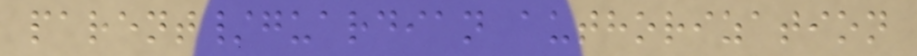parent/guardian authorization
